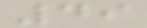49
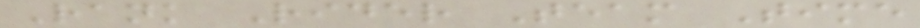Rank Rider Team Time
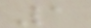1
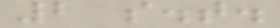2 s.t.
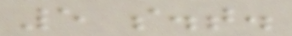5 s.t.
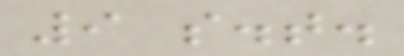9 s.t.
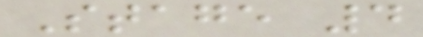Stage 4
